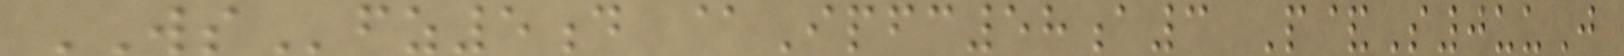WSfz5d @Ipfc58a3 P&S0uuJ
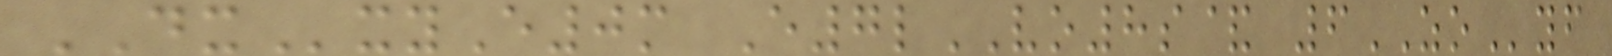DXxyE0m E7lVO8s& 6ZOyf
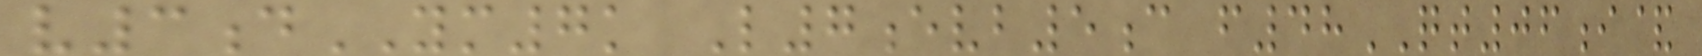v3dYM7k L7evb5c f48QT06i&
